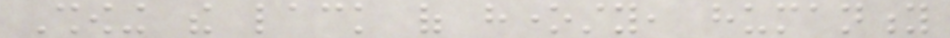Showing the lack of honesty, humanity
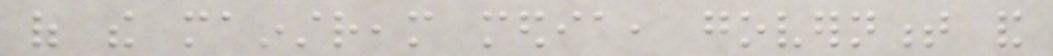of the mainstream media, government and
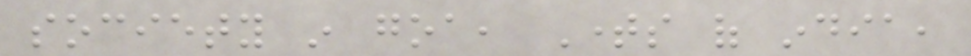society in goa, Times of india,
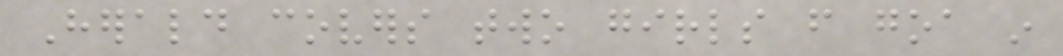Herald covers two girls from goa in
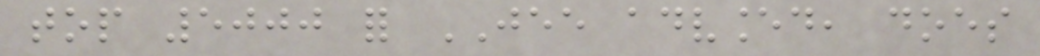top 5000 for JEE advanced, does
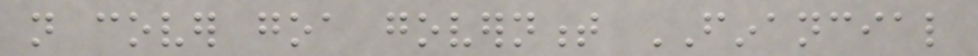not cover goa government FINANCIAL
